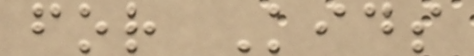for Kids
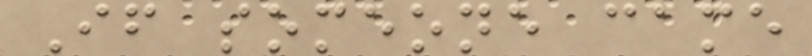If someone came
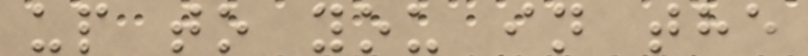up to you in the
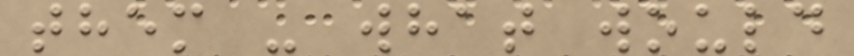them - what would
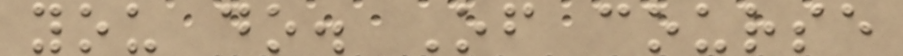you do. Of course
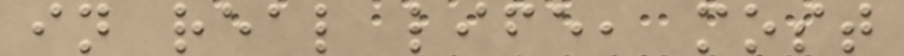in real life, most
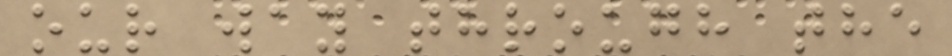our way through the
